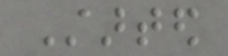Started
